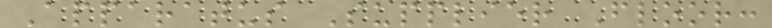Apparatus Supplier Floor:
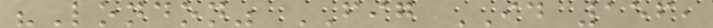"London" FIG ID 156,
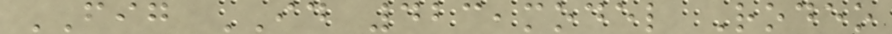FIG ID 423,model Rodeo
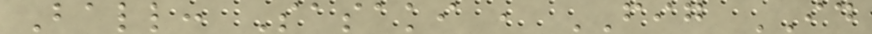Ball: Sasaki , FIG ID
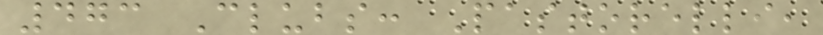473 Clubs: Pastorelli,
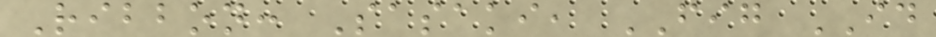Ribbon: Sasaki, FIG ID
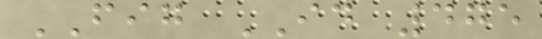FIG ID 475
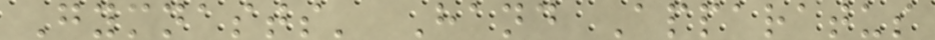Gymnasts' Hand Apparatus
